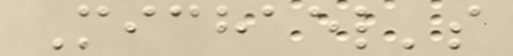Michael's
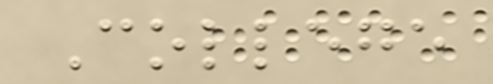College
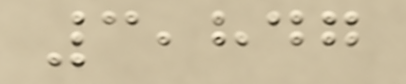3,847
